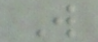W
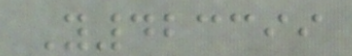Y423399
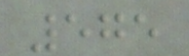575
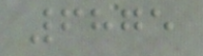6875
